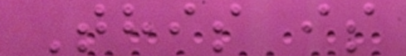This is
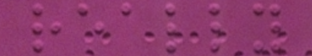really
